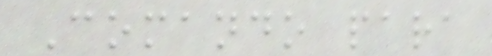Comando para
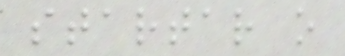startar o
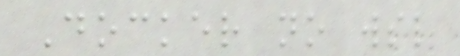Docker no wsl
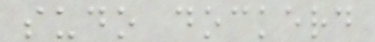sudo dockerd
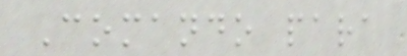Comando para
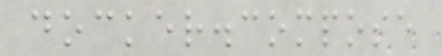docker.compose
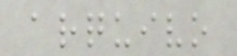arquivo
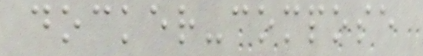docker-compose
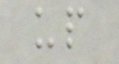up
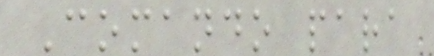Comando para
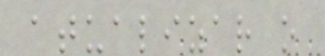atualizar o
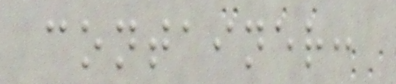container:
